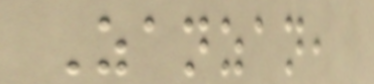Zanzan,
